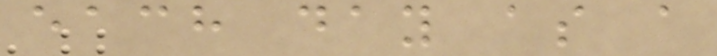each day as a
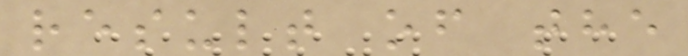result of the
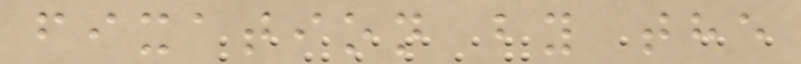fixation by the
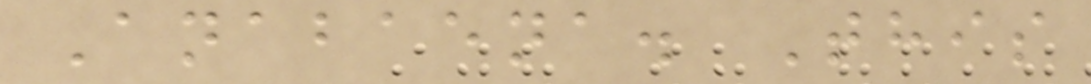Anabaena. This
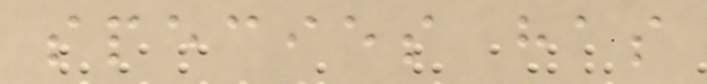species has
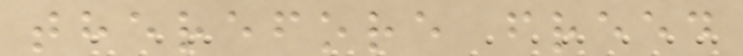therefore freed
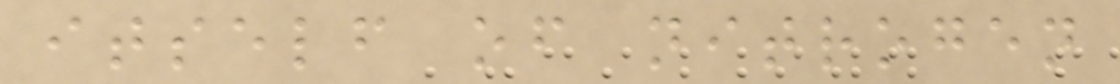itself of nitrogen
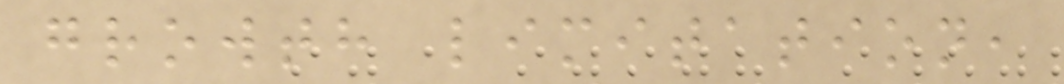growth limitation,
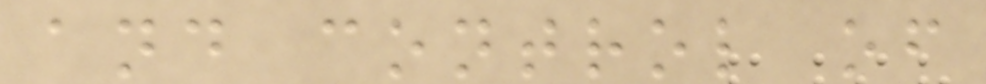and control of
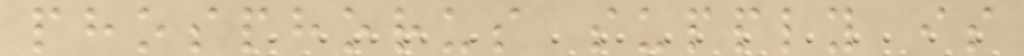phosphorus supply is
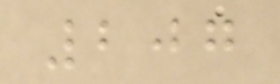207
